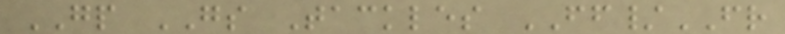GP GS Tackles FF/FR
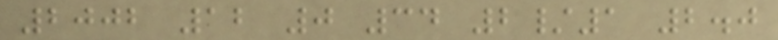2002 12 0 34 2/1 2.0
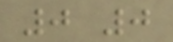0 0
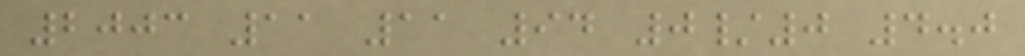2003 11 11 94 0/0 4.0
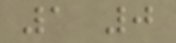1 0
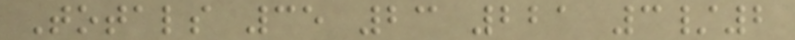Totals 35 23 221 3/2
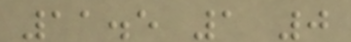11.5 1 0
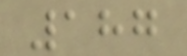187
